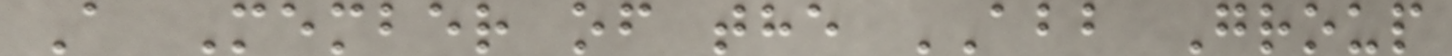A Member of the ABB Group
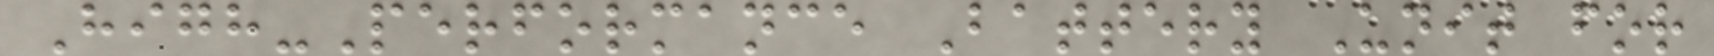High-Performance Battery Unit for
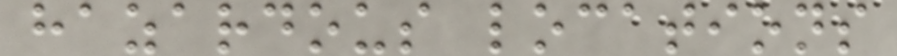hazardous locations
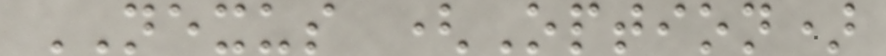NEXUS (Option)
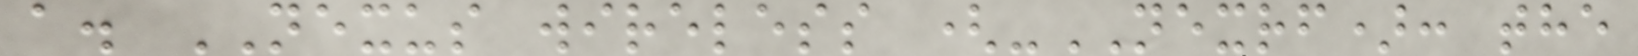a. NEXUS wireless (-NEXRF): the
